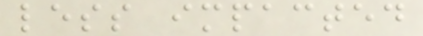less impacted
